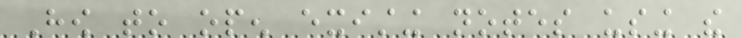How to open existing notes using the
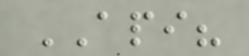API?
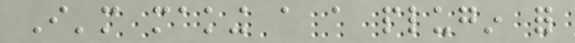I'm making a a plugin for
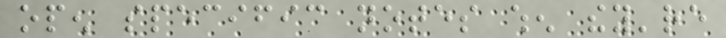open specific notes when they're
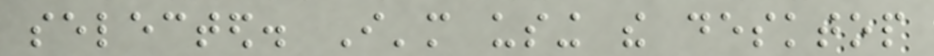selected. I'm using the desktop
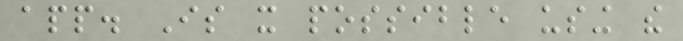app. Is it possible using the
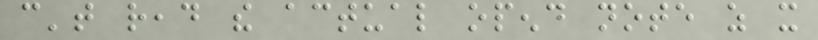can't read the actual opend note as it
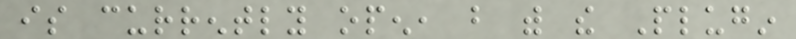is currently open, but with the Plugin
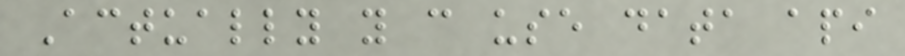Actually you can use data api
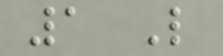1 Like
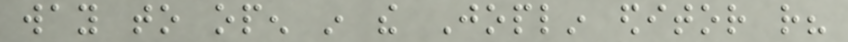way to open in the Joplin editor rather?
